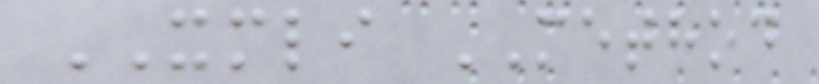XMLI METHOD
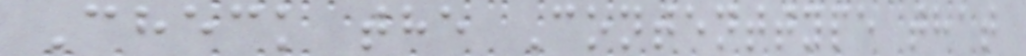Check the Contenttype that
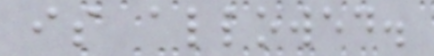is allowed.
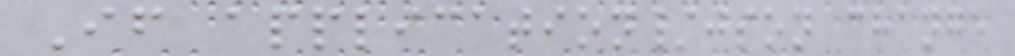If application/json change
